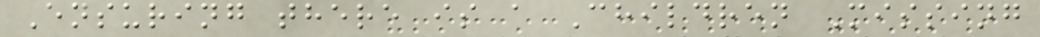Ensuring there is a Children Missing
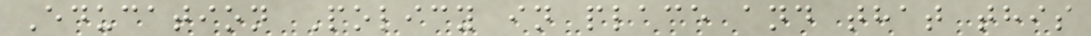Education Policy in place and that this
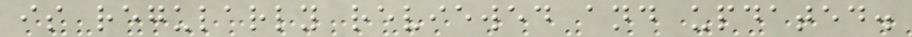is regularly reviewed and updated.
